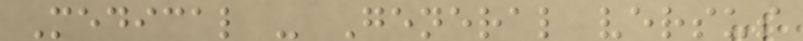Medical - General versus
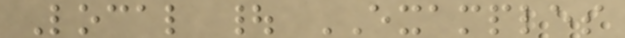Local | EXAMPLES
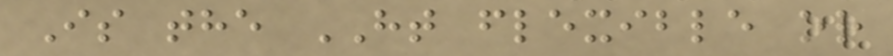Is the HT flexible or
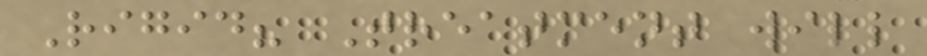Rigid? Treatment will
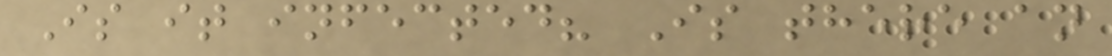Is it infected? Is there an
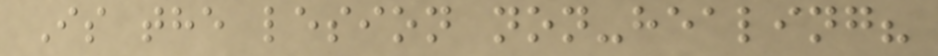Is the lesion non-healing?
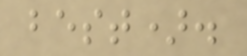best).
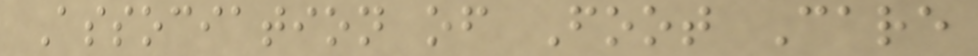Association of Foot Care
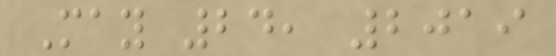May 24, 2019
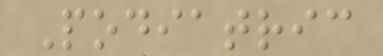Podiatric
